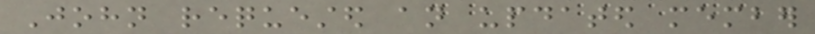John requested an updated member
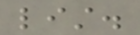list.
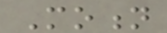Motion
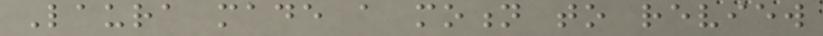Laura made a motion to review
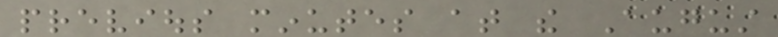previous minutes at the August
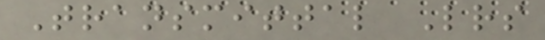Transmittal Letters
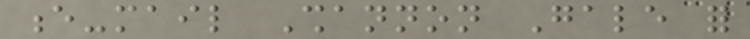e-mail Shannon Gale for
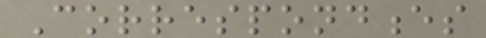Correspondences
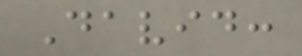David:
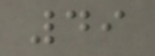49
